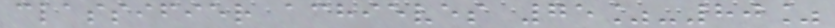classifier achieves 75%-80%
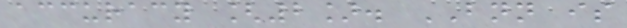accuracy [2]. BNN is
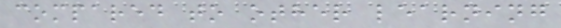compared to other learning
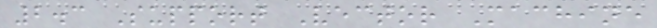2.3 Support Vector Machine
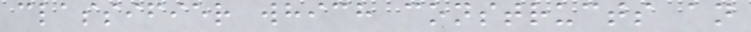classifier which constructs an
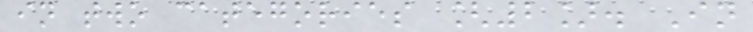in two categories [2]. In
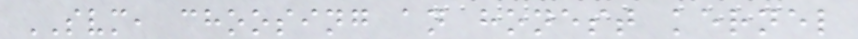SVM, choosing an honest kernel
